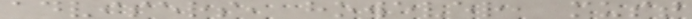advisers, however, must
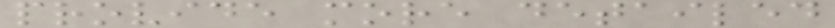provide more detailed
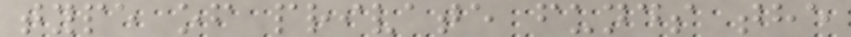type of private funds the
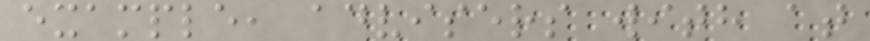example, advisers with at
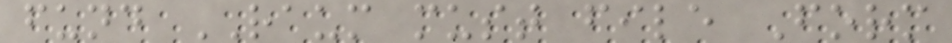fund RAUM must file Form
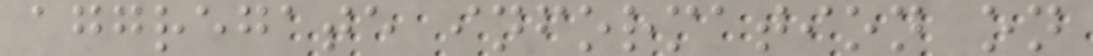aggregate information on
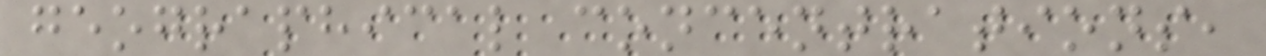geographical concentrations,
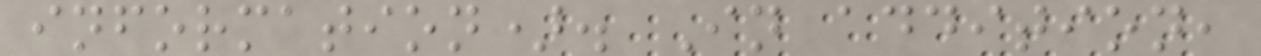information). In addition,
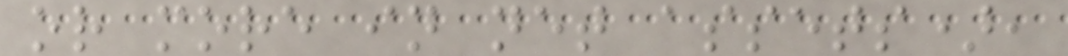or more in net assets),
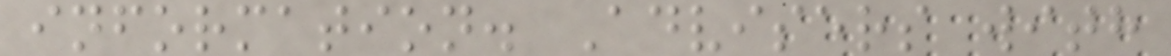information. Advisers with
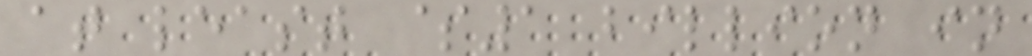at least $1 billion in
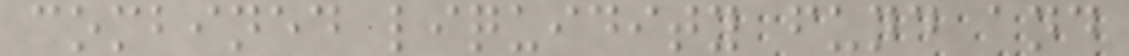combined liquidity fund and
